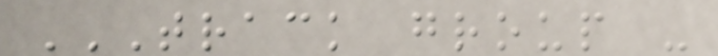TRACK GROUP -
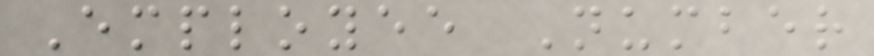Employee Number
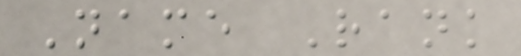Name Rank
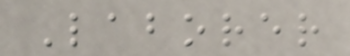Laborer
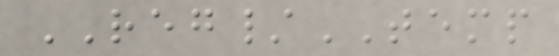REG/TEMP
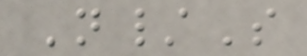N/S
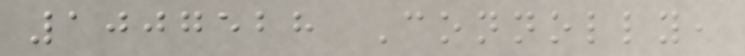1007528 Connolly,
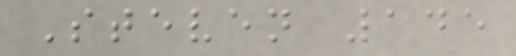Steven 145
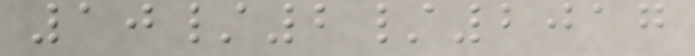10/2/2017
